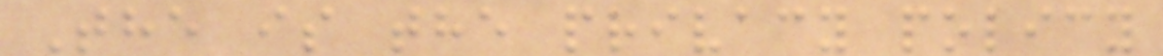The is the privacy policy
